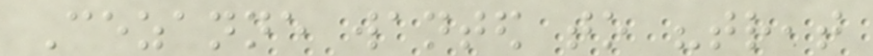Cezanne wanted to "treat
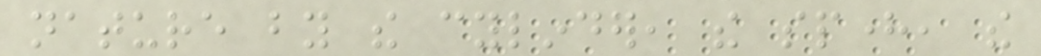nature by the cylinder, the sphere, the
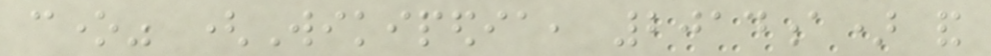cone" (Wikipedia, 2014a) and
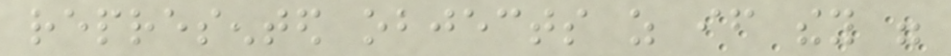represented objects as if they were
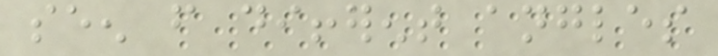seen from different angles
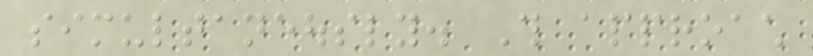simultaneously. This approach
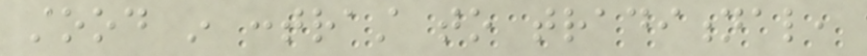stood in contrast to traditional,
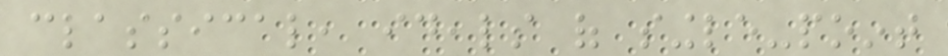classical, ideals of single-point
